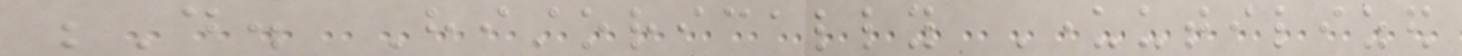D. Historically Underutilized
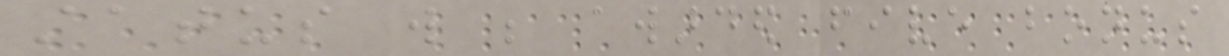status will be awarded five bonus
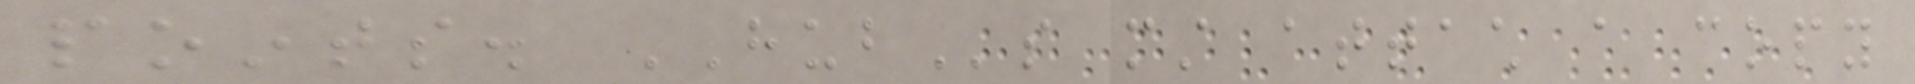points. HUBs must attach a copy
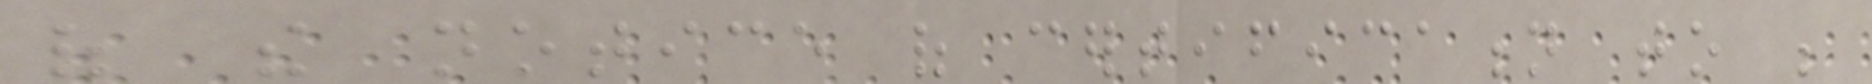of the notice of certification to be
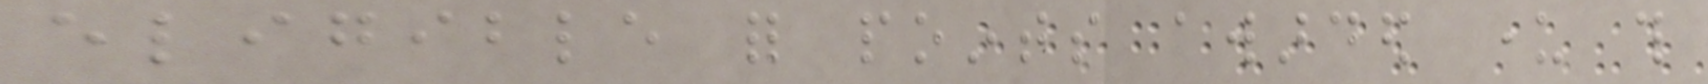eligible for points awarded under this
